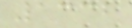1332
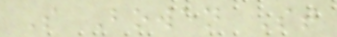S Bowen St
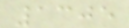1305
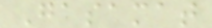Gasamat
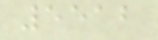5512
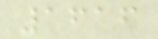1616
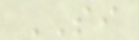SI
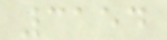3154
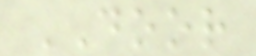DOOR
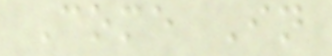Come In
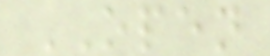OPEN
